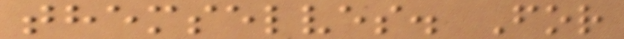themselves. For
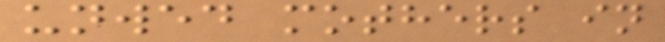unwed mothers in
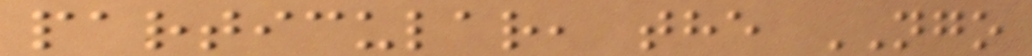particular, the NGO
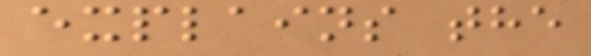explains the
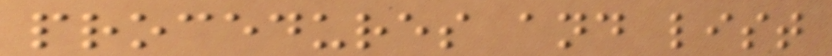procedures and list
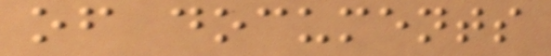of documents
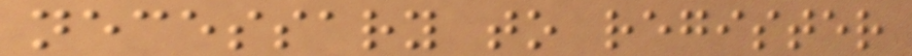necessary to register
